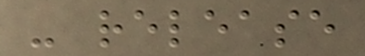- release
